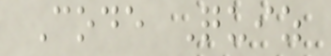Code Quiz
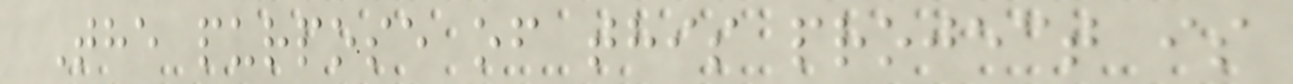The purpose of this project is
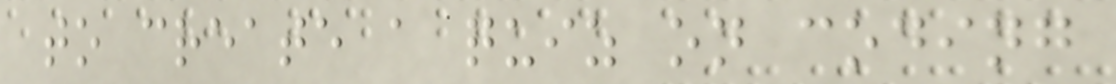to create a quiz on coding
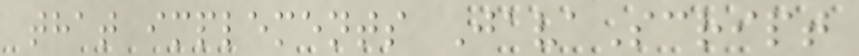that implements JavaScript
